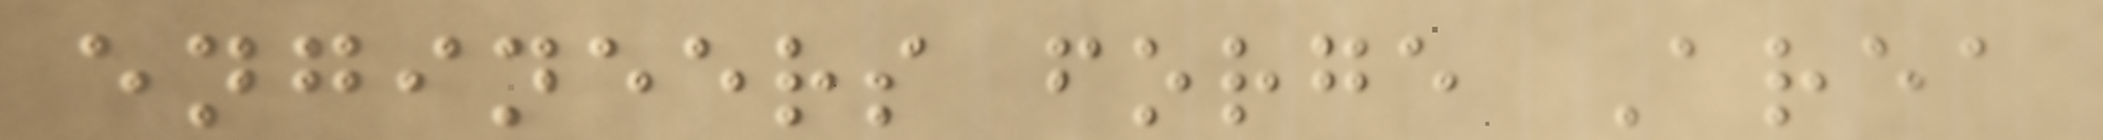engineers forge Area
